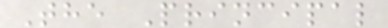The Principal
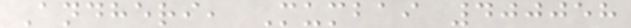Andheri, Mumbai 400058
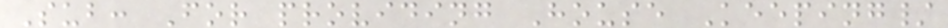Sub: For providing House Keeping/
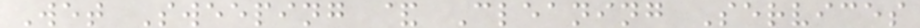Wet Sweeping & Cleaning Services
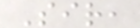Sir,
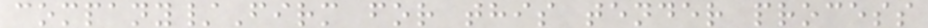company/Firm for this tender process
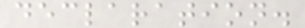declaration.
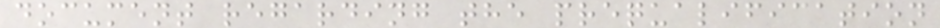document regarding the prequalification
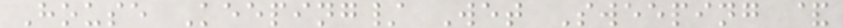House Keeping/ Wet Sweeping &
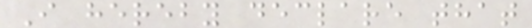I hereby declare that
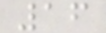16
